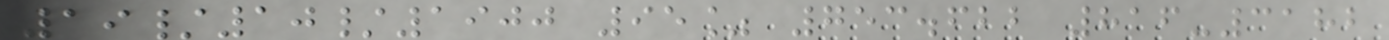19/10/1900 95% 753.622 816-3182
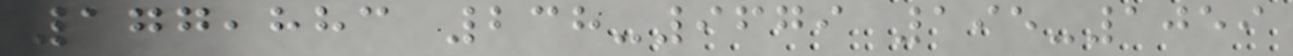177,883 238-9679 195-1059
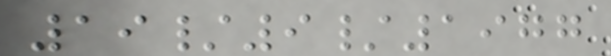19/9/1977
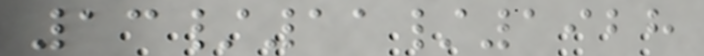13/11/1928
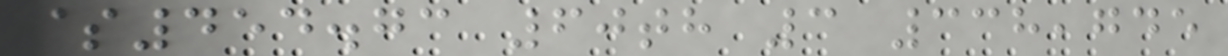$454.73 60th 3 338,745
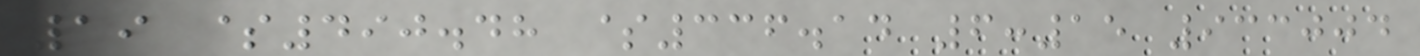19 $490.48 $336.14 6:15 933004
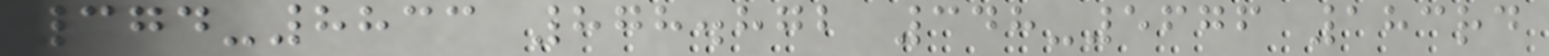374-8833 878.872 348-5676 183rd
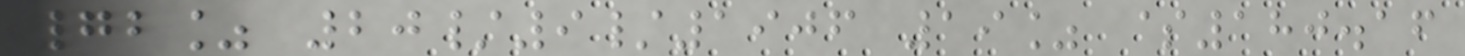72% 20/9/1906 19% $180.16
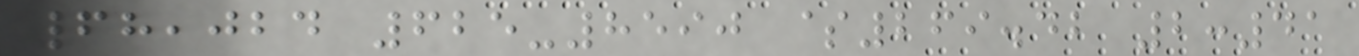68,024 625-8590 $269.42 2:41
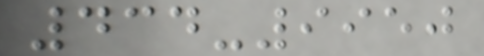434-9950
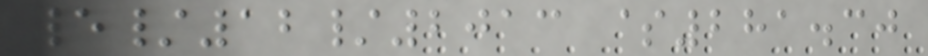5/12/2013 $281.30
